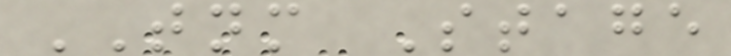TNM Stage
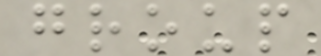group
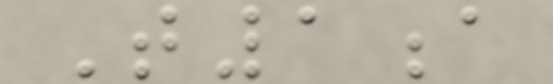T1a
